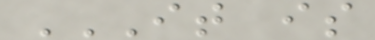IT IS
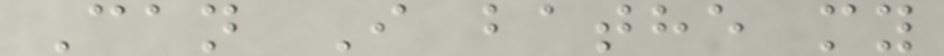Can I bathe my
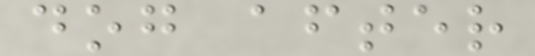dog after
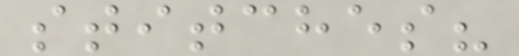stitches?
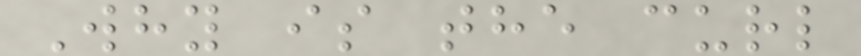Why is the curl
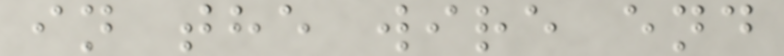in the wire end
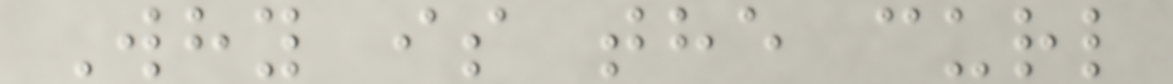Why is the curl
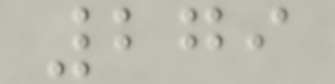279
